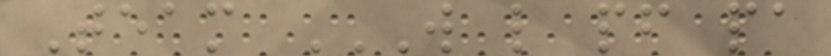Team W L PF PA
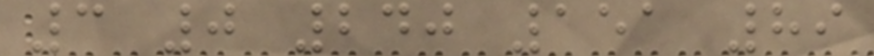3 0 240 151 89
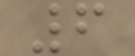6
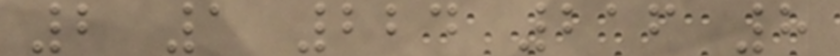2 1 224 216 8
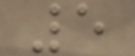5
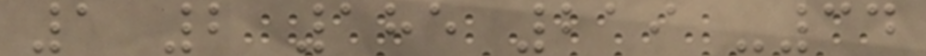1 2 185 219 -34
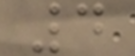4
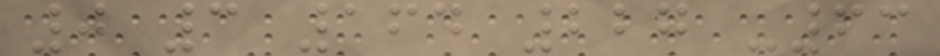0 3 164 227 -63
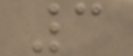3
